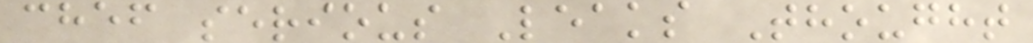chef serious Leaks Thought
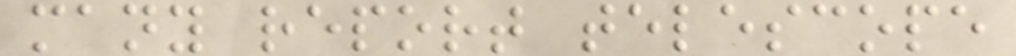many report telescope
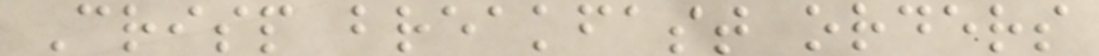Crisp breakfast orders
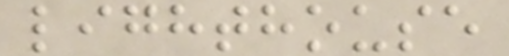lighthouse
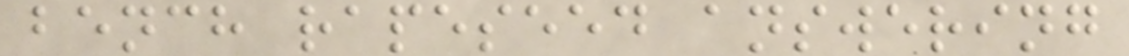bench rapeseed answering
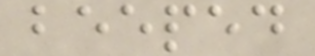beeped
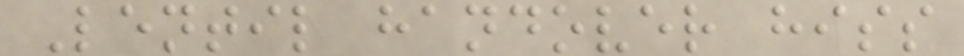Lentil handover hiss
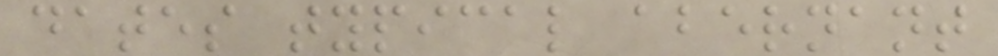dates typical abernant
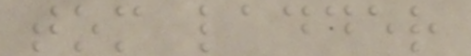tom ladder
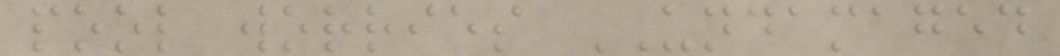pool worries UNDAMAGED
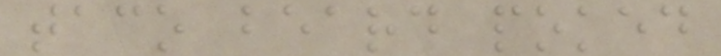taco beard poked
